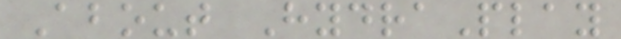About HydraPlay
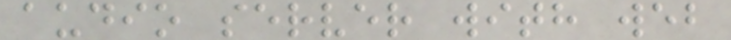audio server with web
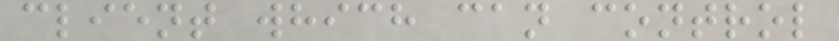client which can control
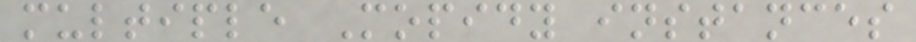multiple Mopidy instances
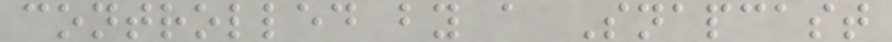controlled by a Snapcast
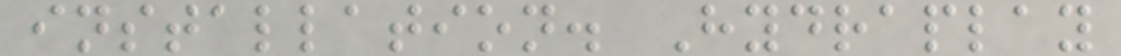installation. Hydraplay
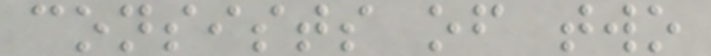consists of two
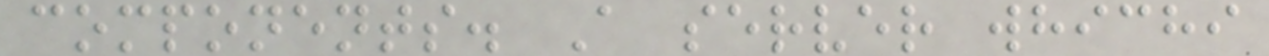components. A server whichi
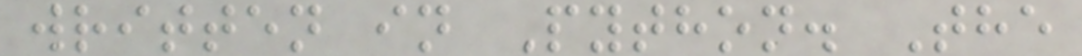written in Python. The
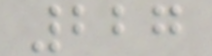227
